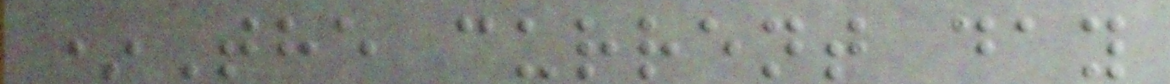*The current day
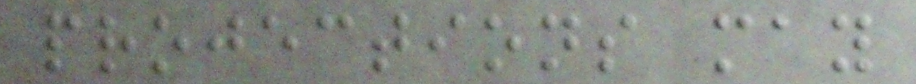projections may
